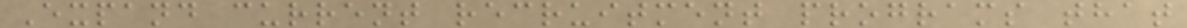Expand current recruitment programs that
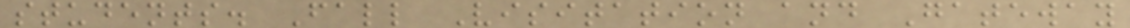students. Fall Visitation and Gateway
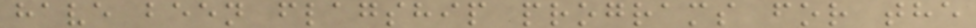have been flagship programs for the
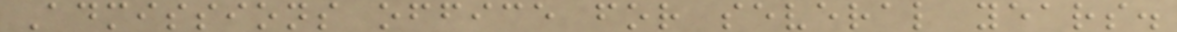Admissions office for several years.
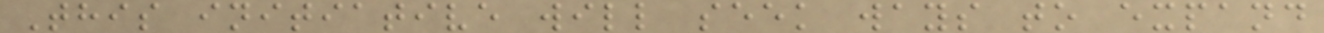This initiative will seek ways to expand
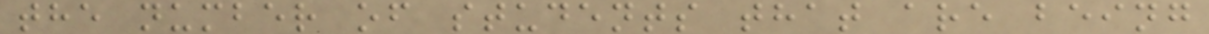the number of students that are being
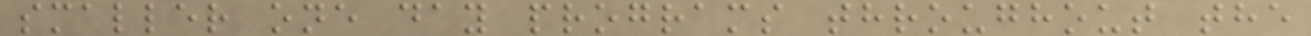smaller one day programs throughout the
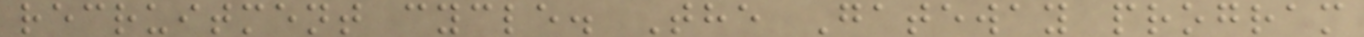recruitment cycle. The Gateway program
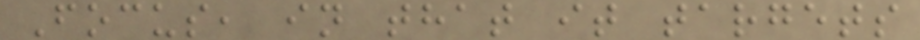Focus, in that it targets
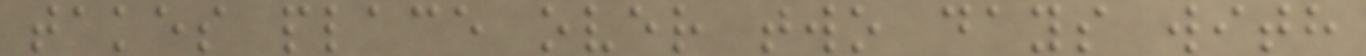takes place over two days with
